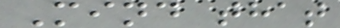Mind that
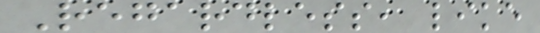Regardless, like
